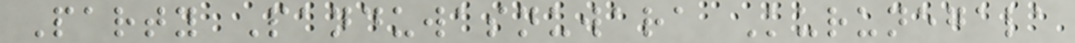Party Panduwasnuwara Kurunegala
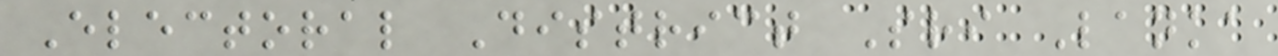Electoral District Sri Lanka
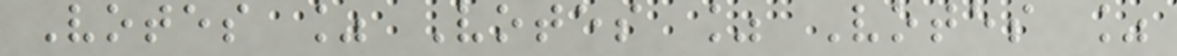Votes % Votes % Votes %
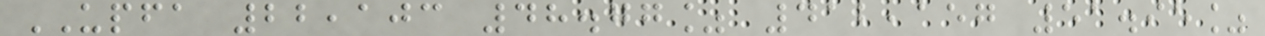UPFA 22,103 48.77% 412,157 51.95%
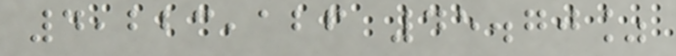4,223,126 45.70%
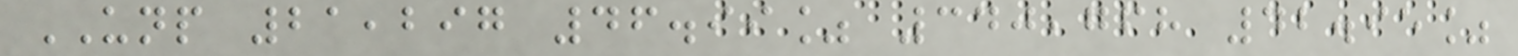UNP 21,297 46.99% 340,768 42.95%
